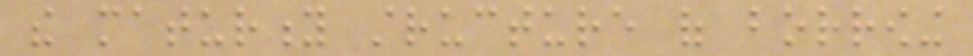the maturity structure of borrowing
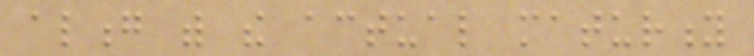along with the actual maturity
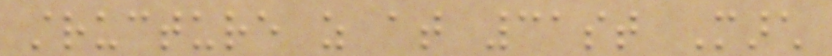structure as at 31st March
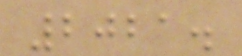2021.
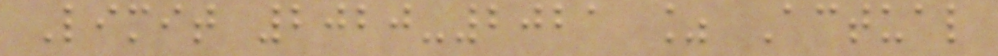Limit 2020-2021 % Actual
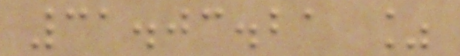31.03.21 %
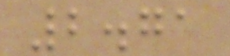2.71
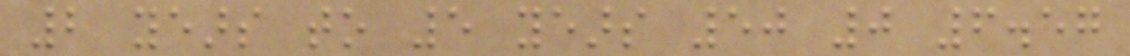2 years to 5 years 50 0 6.57
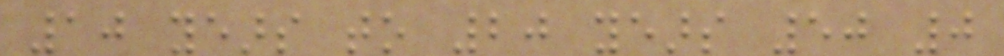10 years to 20 years 50 0
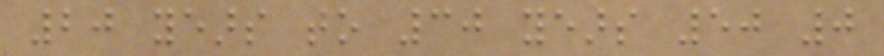20 years to 30 years 50 0
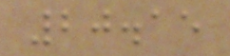20.15
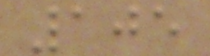105
